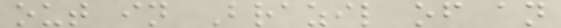out in Brazil of an
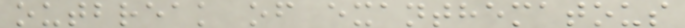outbreak of exanthematous
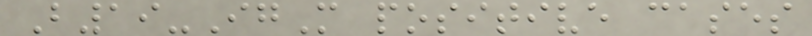B19-IgM positive cases
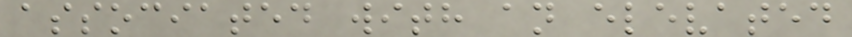associated with an elevated
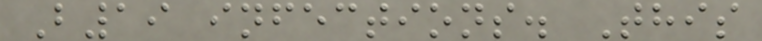B19 infections. This
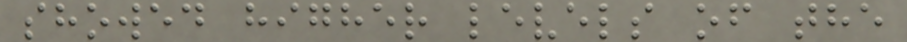showed higher levels of the
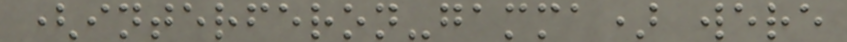(interferon-gamma) were
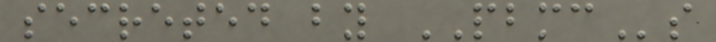secreted by PBMCs
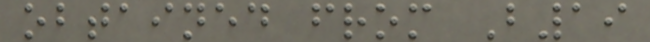obtained from B19
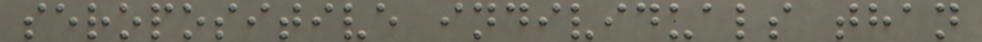seropositive individuals than
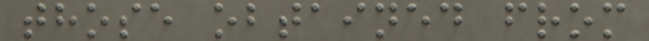those obtained from
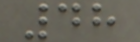48
